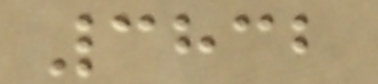3832
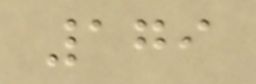179
